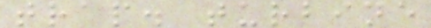trap. turbine
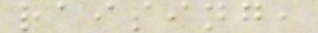raising,
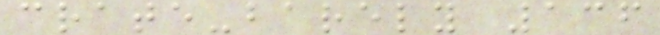crate-barely 136
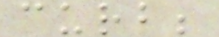curb;
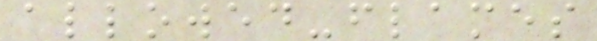allowed-flames
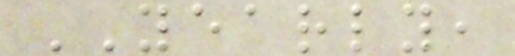YEARLY,
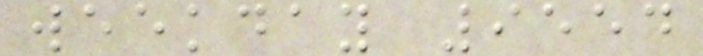weekday 9554
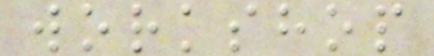workshop
